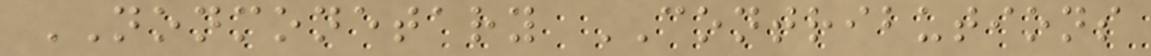NONMONETARY CONTRIBUTIONS
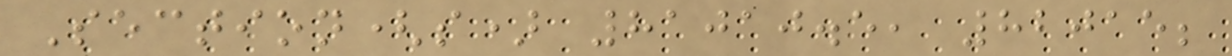Section(s) 81010.5, 82015;
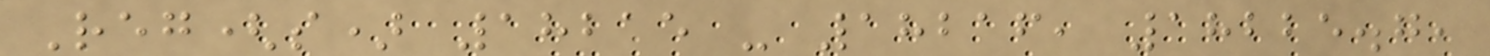Reg(s) 18215 - 18216, 18225.7,
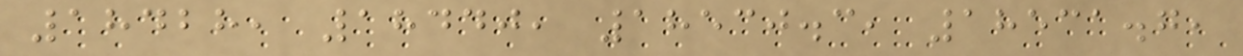18428, 18440, 18530.3, 18531.7,
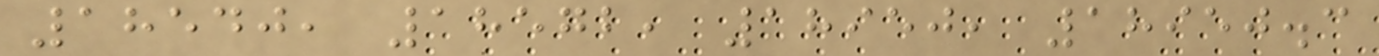18540, 18572, 18950, 18950.3
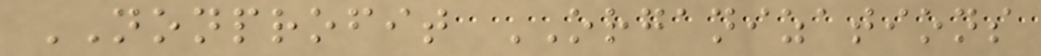NONPROFIT ORGANIZATIONS
